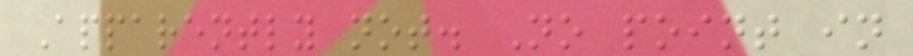Apparently not. No point in
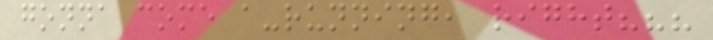gonna come a-running, right???
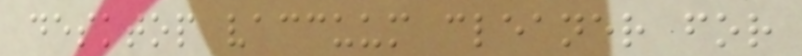desktop vaccuum cleaner for
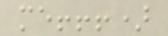me!!!)
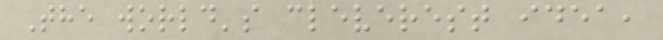The world's cleverest idea,
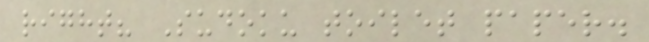right? Sudoku toilet paper.
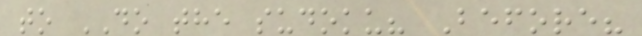to DO the sudoku? Before?
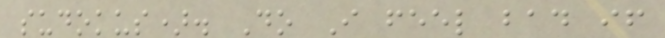sudokus). Do I feel bad if
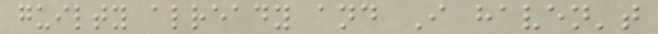guilty already and I haven't
